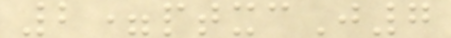2=ptxcJ7
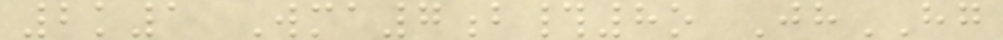2k1 Wma7b#8o JhHG
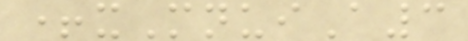+xMnuiA3
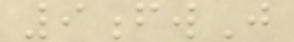9fwJ
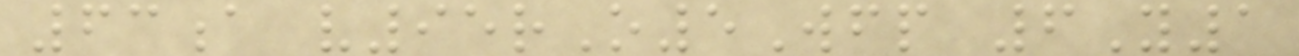63a v95rO5Wfp 6Y1
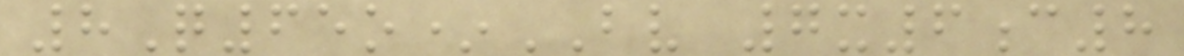8Q65o*BV 7x6c8
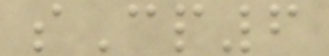sCp6
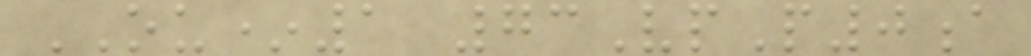OU*1 73VpP0a
